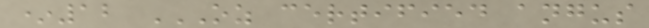*12 OZ CERTIFIED ANGUS
